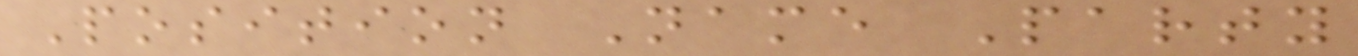Position Name Party
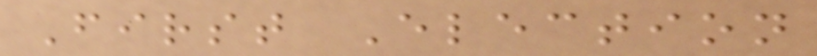First Election
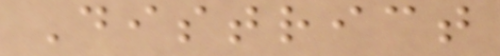District
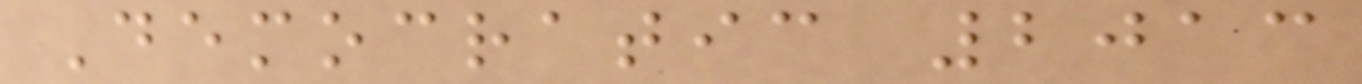Democratic 2013
